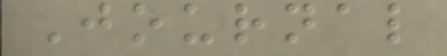Journal
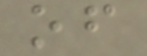of
